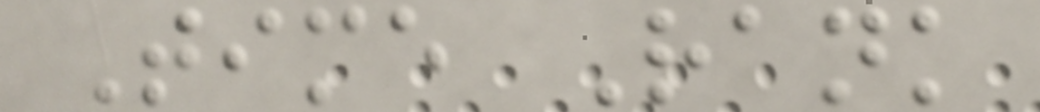Time Rank
